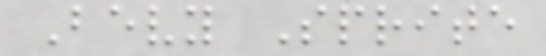Bevy Sprite
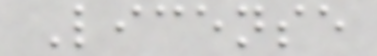License
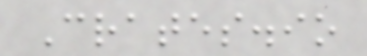Crates.io
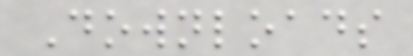Downloads
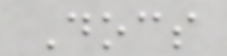Docs
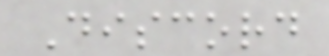Discord
